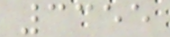3355
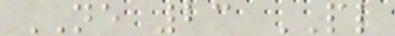NE 23 PL
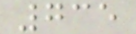735
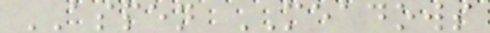ASPEN MEADOWS
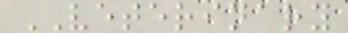VETERINARY
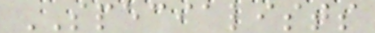SPECIALISTS
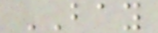BAY
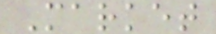Market
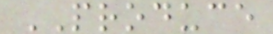PRODUCE
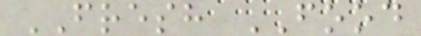FRESH FOOD
